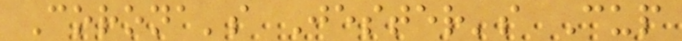Corona's Jester's Cup
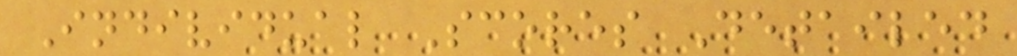Individual Scores Detailed
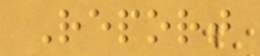Report
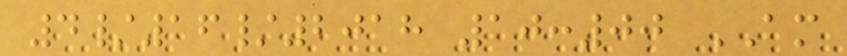4/16/2018 10:00 AM
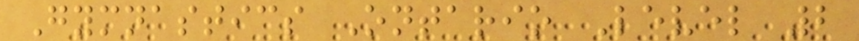Gymnastics Ontario Level 2
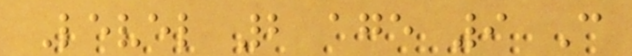Level 2 age 9 C
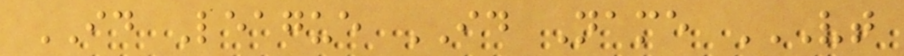ID League ID Name VT
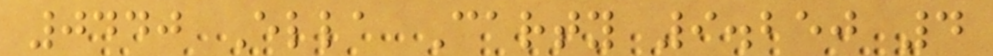0440 Ella Carty 9.250 4
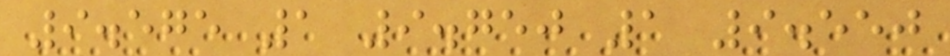9.575 1 9.750 1 9.550
